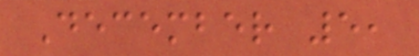December 5,
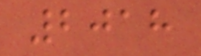2018
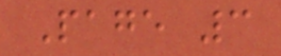Page 3
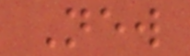New
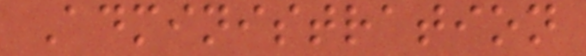Administration
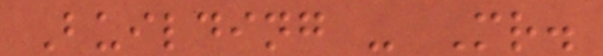Building - Mr.
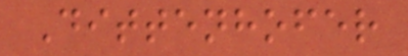Dittenhofer
